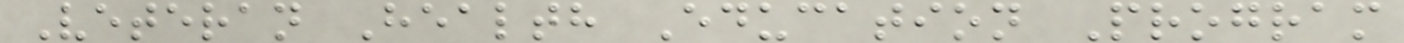Veteran Health Education Program
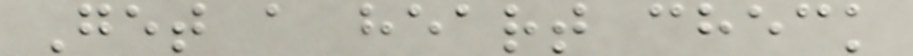Get a heart check
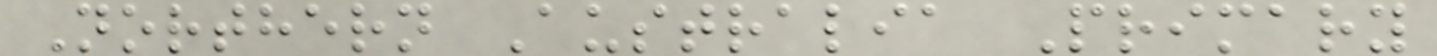Northern Australia Primary
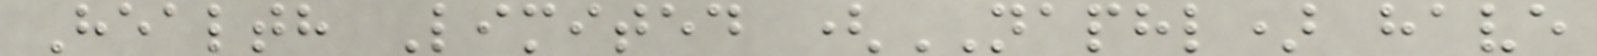Health Limited (NAPHL) have
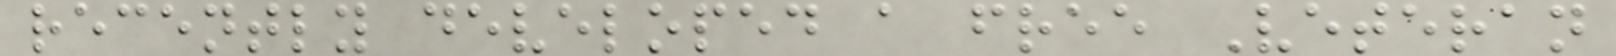recently developed a free Veteran
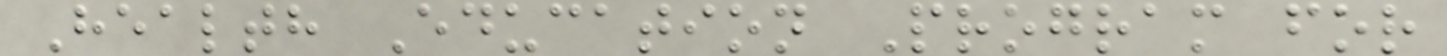Health Education Program for
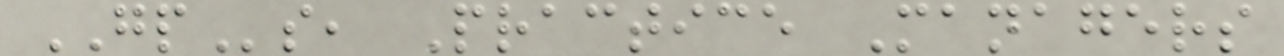GPs, Practice Managers
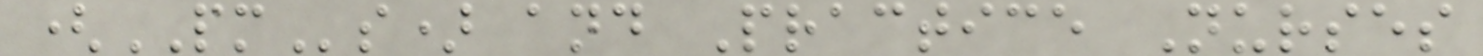(PMs) and Practice Nurses
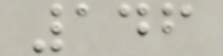146
